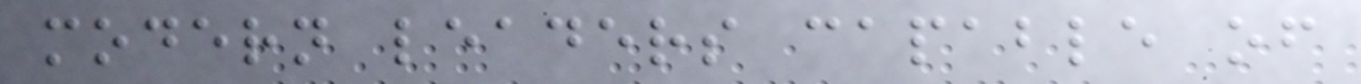modern leaders capable of
